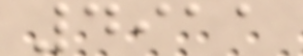4911
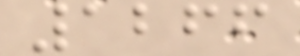1266
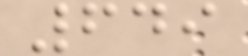649
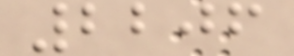2206
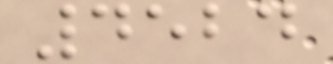4524
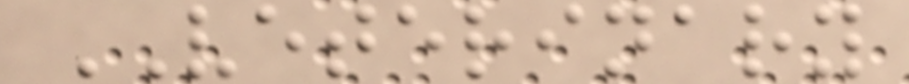VETERINARY
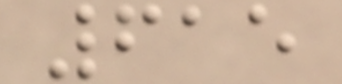615
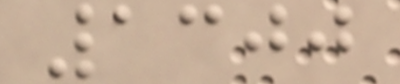1300
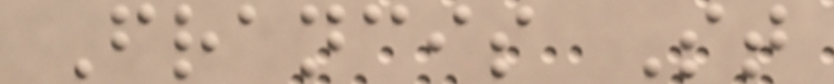Francis St
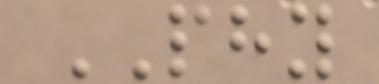PHY
